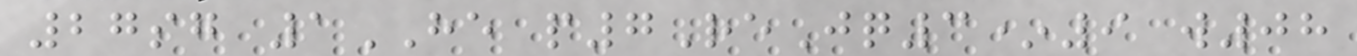27sg 1HE p7ReJq3*9 w08
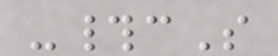-#cS
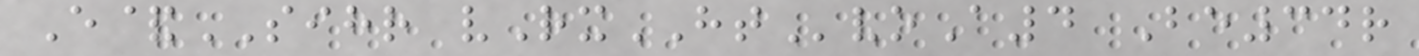E&SIHR vRxHTvoA4 Be34r
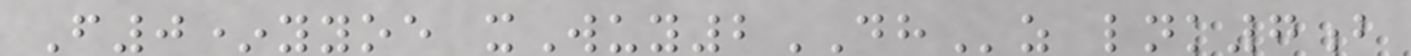F0*yyoe xWuy2DHz lnk7b
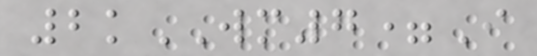2kWM7=I
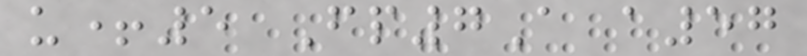u+5 Fp7A a57
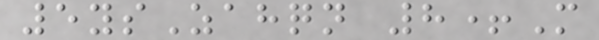5ysZahqn 8+M
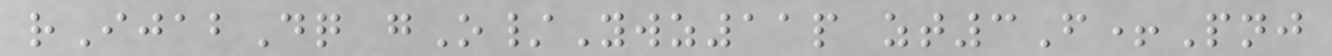rIjabDq gO/Ywz11p zt3F+Pnj
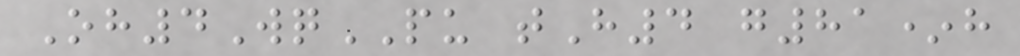Oh4WqPU tH4 g81*h
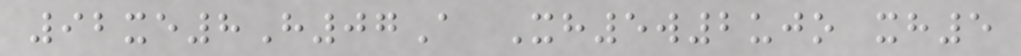92xe8H07A Xh5w2ujo xh5
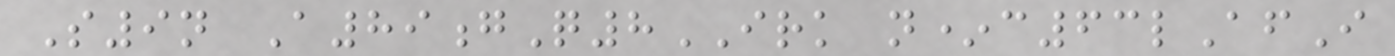S9n A89gQ8IRK n*c63lAfI
